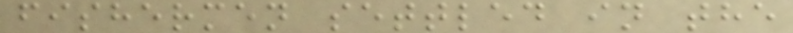fishermen settled in the
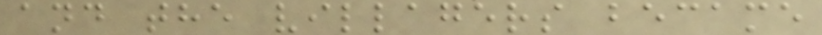and the villagers became
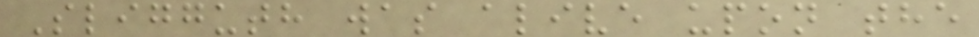Sligguth was alive upon the
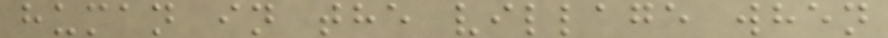human in the village when
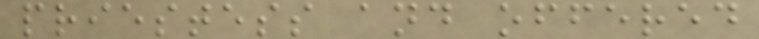priestess and offered
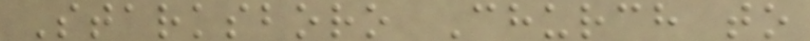Starksboro Church to
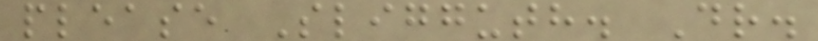please Sligguth. Dr.
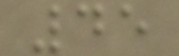45
